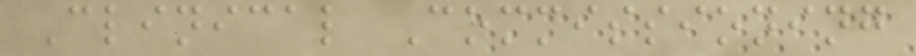Clinical Commissioning
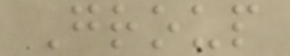Group
